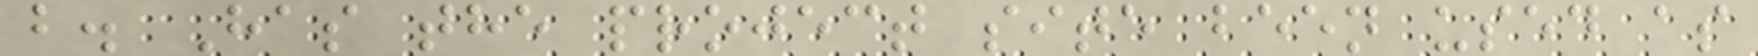b. Has the project site been used as
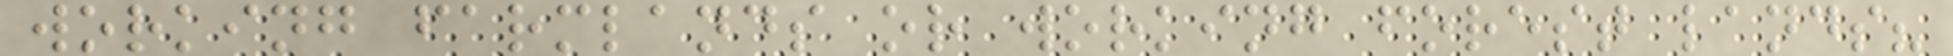working farmlands or working forest lands?
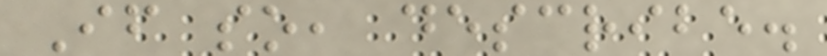If so, describe.
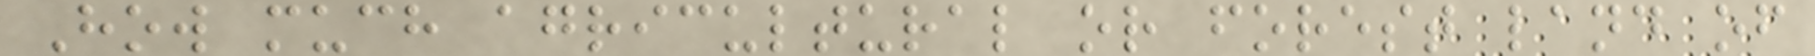How much agricultural or forest land of
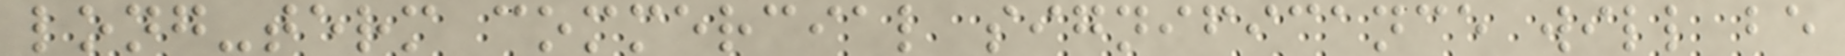long-term commercial significance will be
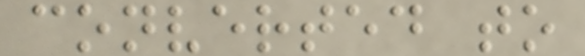converted to
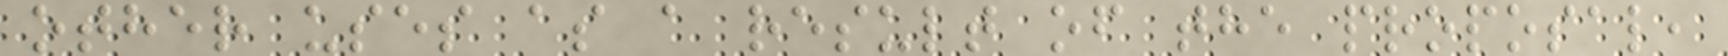other uses as a result of the proposal,
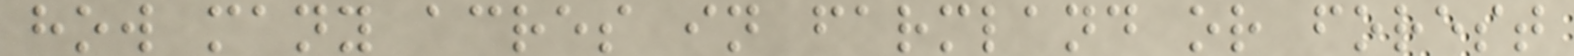how many acres in farmland or forest
